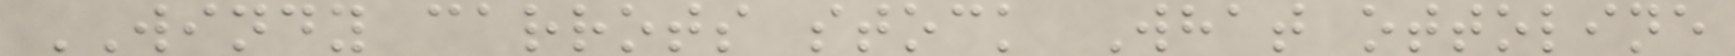WINDY carrots stock What ottoline
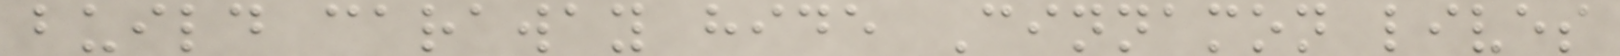build caraway hide Cinnamon lives
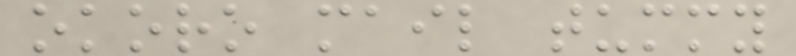okoro mail tummy
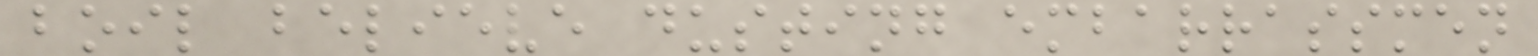boil believe dusting embarrassmen
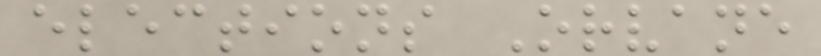elections Orvane
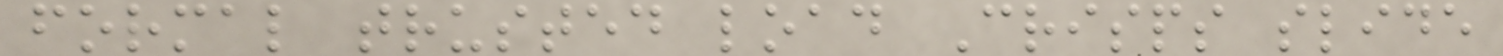formal trusted load Crisps slide
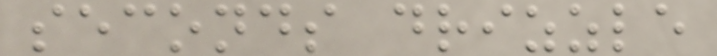seconds drizzle
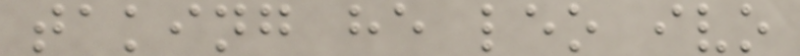taking he leo ivo
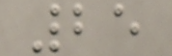25
